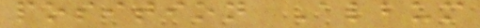position Album
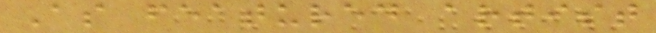As featured artist
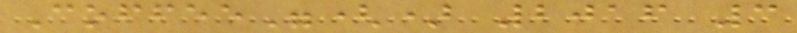Coffee"() 2016 3
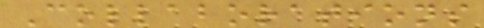Collaborations
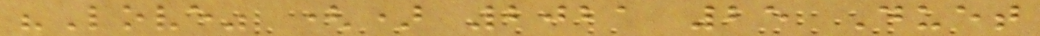"Love" () 2021 25 Duet
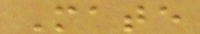Mate
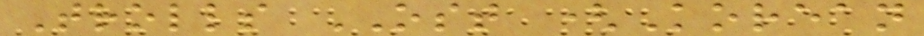Trolls OST (Korean
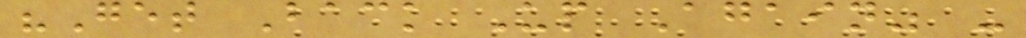"Get Back Up Again" -
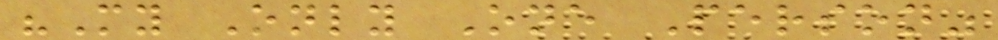"My Only One Person"
